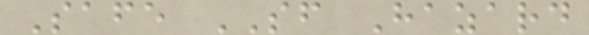Safe SF Hazard
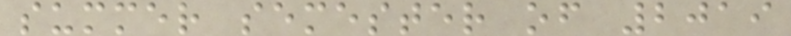summer semester of 2019
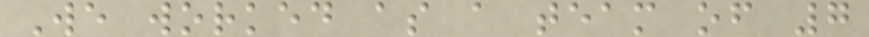We worked as a team of 7
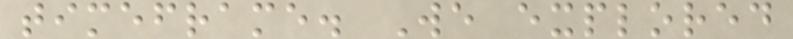timeframe. We explored
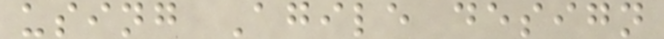using Agile design
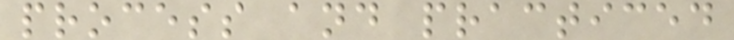process and practiced
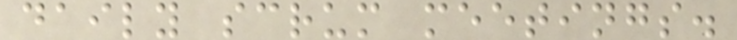daily scrum meetings.
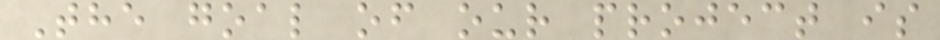The goal of our project is
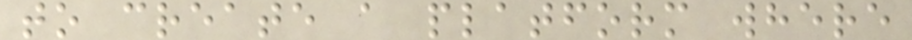to create a platform where
